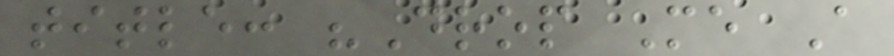title: "Drop Me A
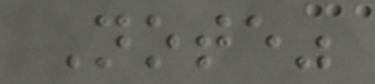Note"
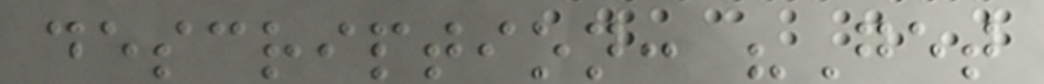description: "Get
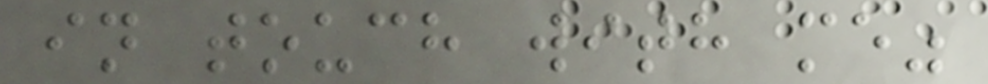in touch with me"
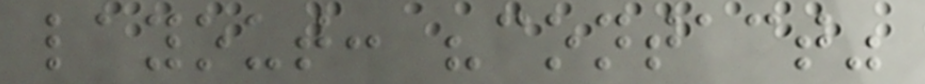layout: "contact"
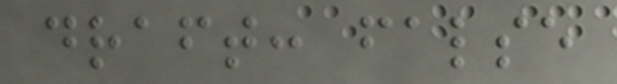draft: false
